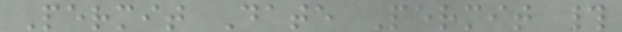Permit Date Permit #
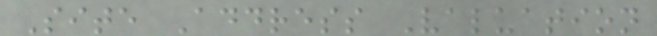Site Address Valuation
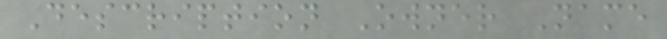Description Owner Name
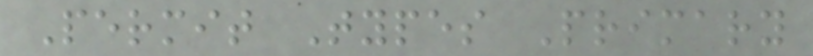Permit Types Primary
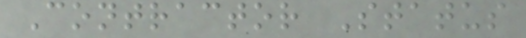Contractor Status
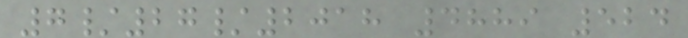7/27/2018 4889 524
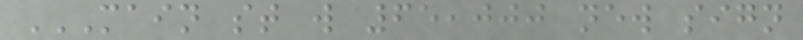MAIN ST W 65,000 NEW SIGN
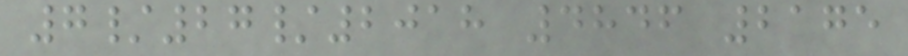7/27/2018 4846 2175
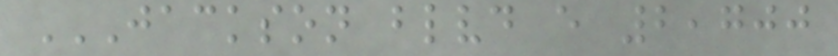JACKSON BLVD E 2,700
